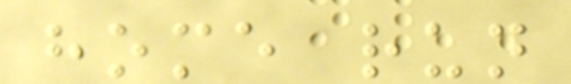home run
